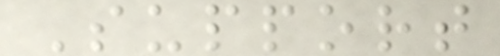Support
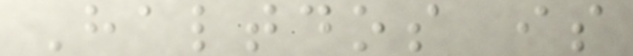Haltdos is
